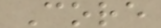Core
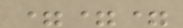===
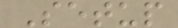Setup
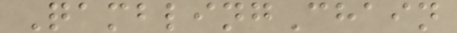QamblingChain
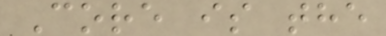Core is the
